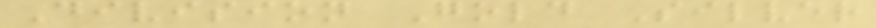Division Gold Silver
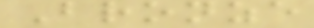Bronze
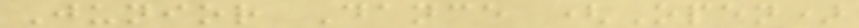Junior Dance (Open)
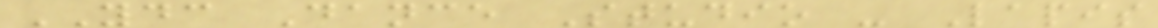YDC Dance Studio - Lapis
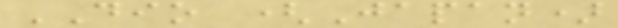DIO (Japan)
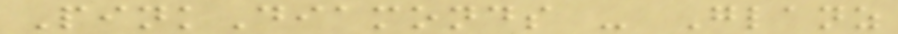PinkDiamonds - Glanz
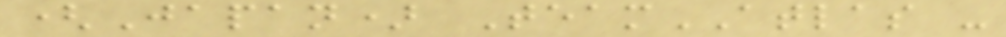(Japan) TeamATLAS -
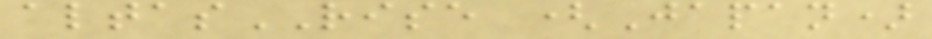altasRISE (Japan)
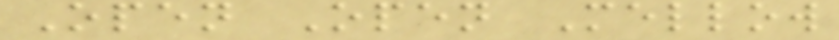Open Open Mellow
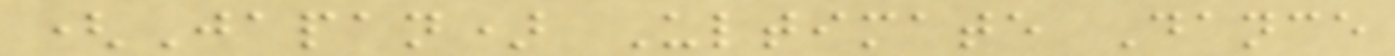(Japan) Ultimate Dance
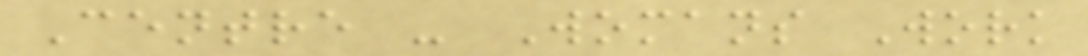Centre - Womans Work
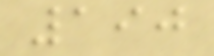190
